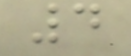4
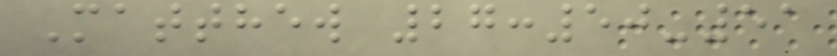Matthew 27:50-51
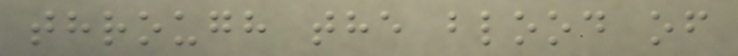through the blood of
